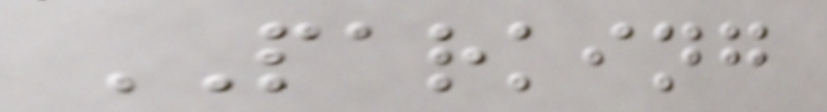PARKING
